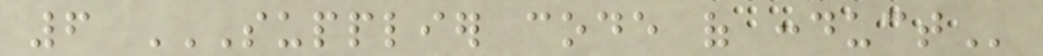6 SUPPLIER CODE OF CONDUCT
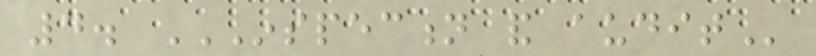4. INSPECTION AND AUDIT
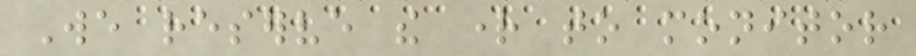We reserve the right to monitor
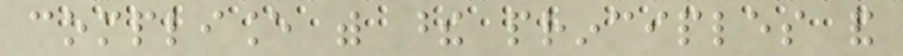compliance with these principles and
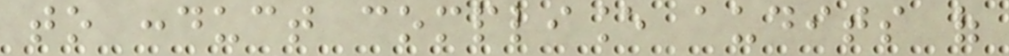to conduct compliance audits of
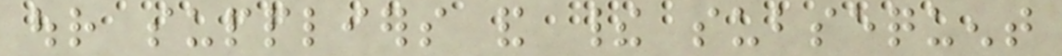our suppliers and their subsequent
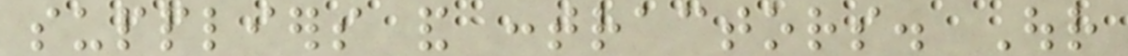suppliers and contractors. Our
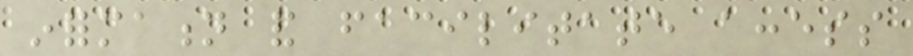information and facilitate access
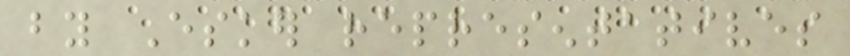by Esker representatives
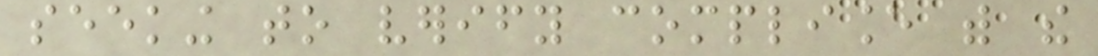seeking to verify compliance with the
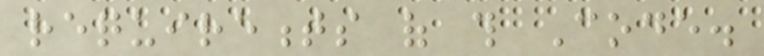requirements of this Code.
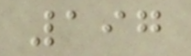197
